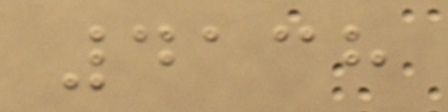4138
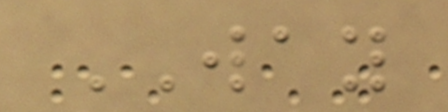WAY
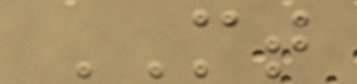MT
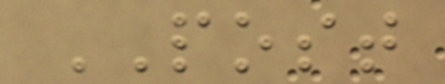POST
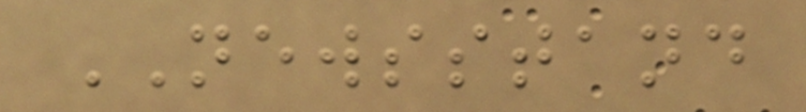NEWSSTAND
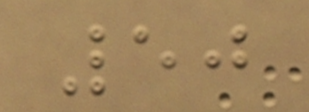50
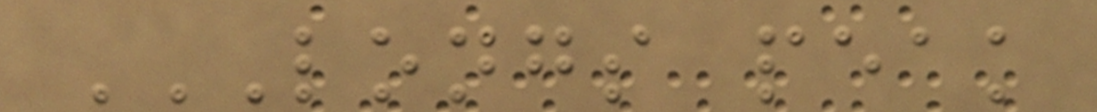LONGS PEAK
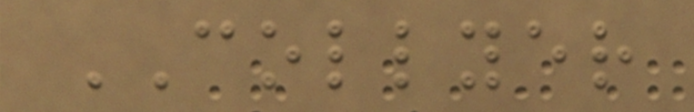COLLYER
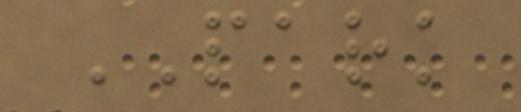PARK
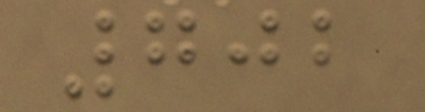702
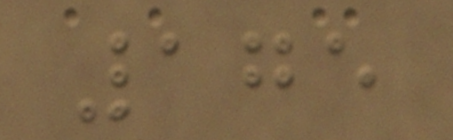175
